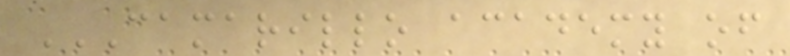CAMARILLO ACADEMY OF
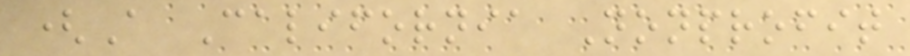(A California Nonprofit
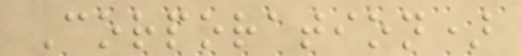Corporation)
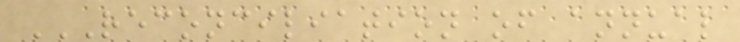RECONCILIATION OF ANNUAL
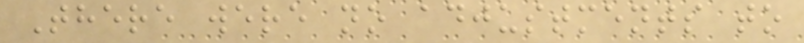There were no adjustments to
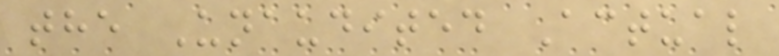the Unaudited Actual
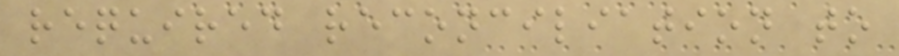required reconciliation to
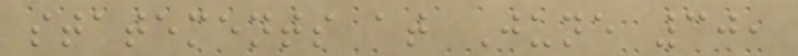statements at June 30,
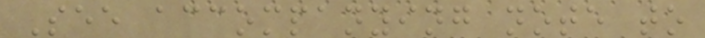See accompanying note to
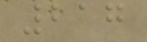217
